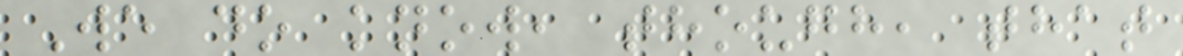We do know, though, that
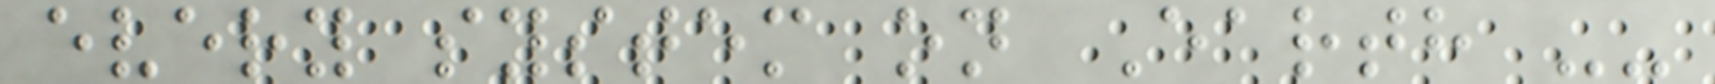every system on Earth --
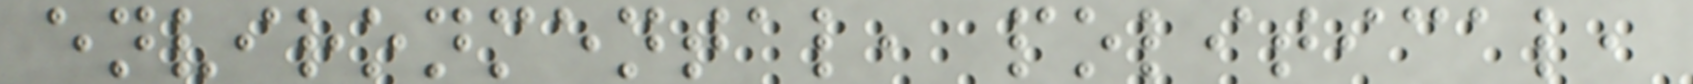environmental, political,
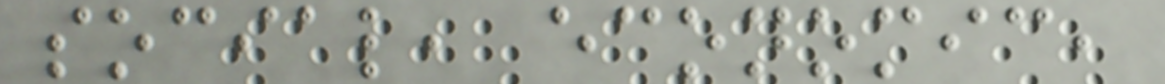social, economic,
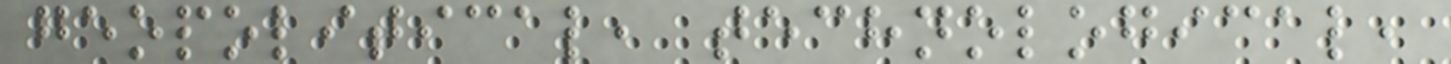geopolitical, technological,
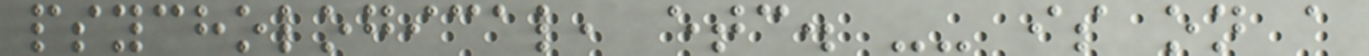psychological, etc. -- is on a
